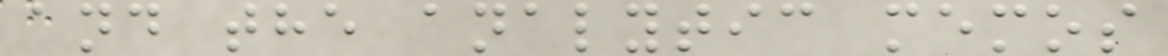and the analytic memos
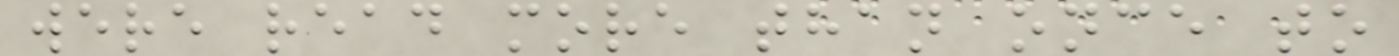were read more than once to
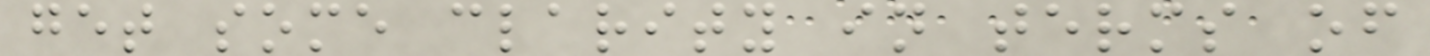get some clarity in terms of
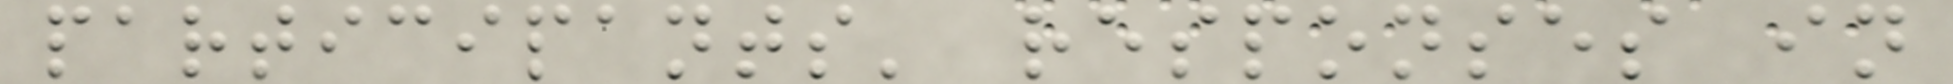participants' responses in
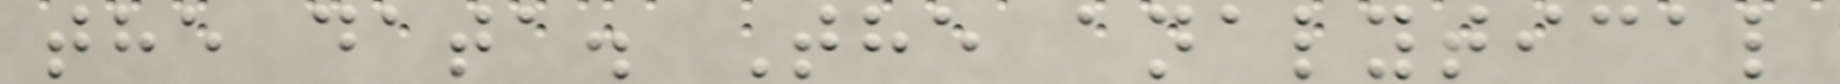the data. The analytical
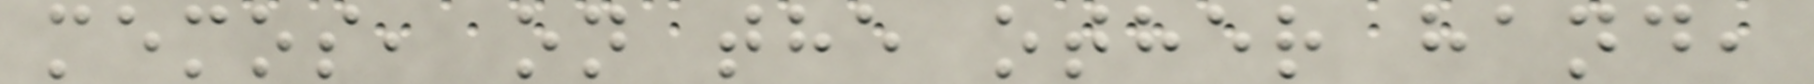memos, on the other hand,
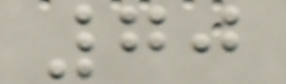70
